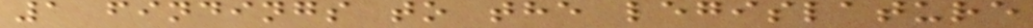1 findings to the legislature
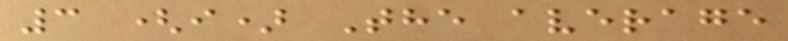3 (i) The average
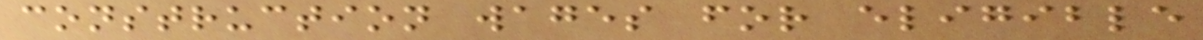construction wages for eligible
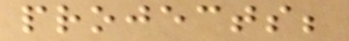projects;
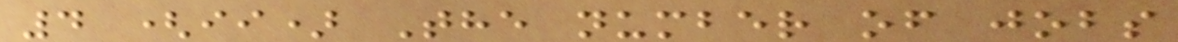4 (ii) The number of jobs
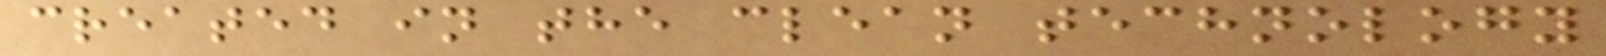created in the clean technology
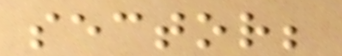sector;
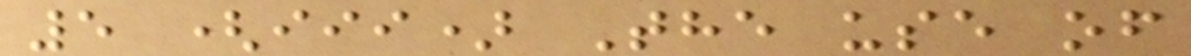5 (iii) The use of
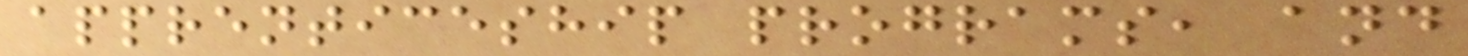apprenticeship programs, and
